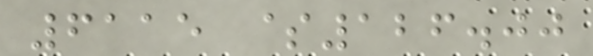6115 $126.00
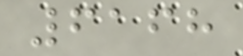6168
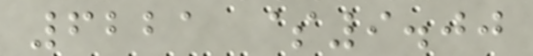6221 $9.00
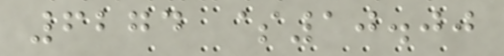6274 $10.00
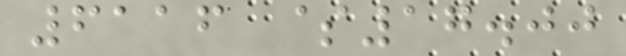6116 $17.00
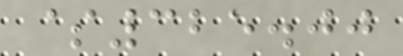$325.00
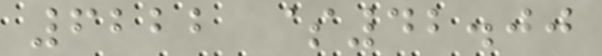6222 $42.00
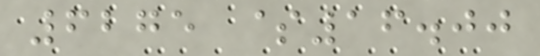6275 $16.00
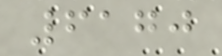6170
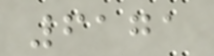6171
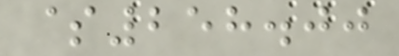$258.00
